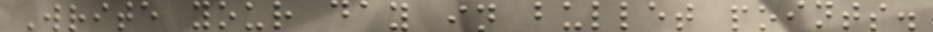Write your day in bullet points.
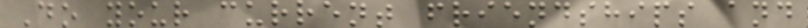Do your current friendships and
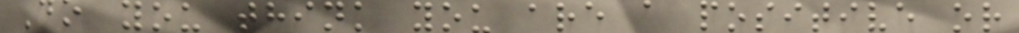Do you think you are a positive or
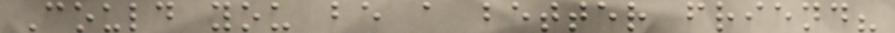Could you be a better friend?
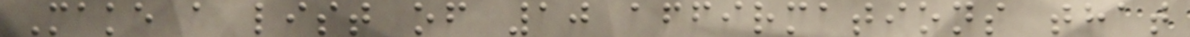Make a list of 10 affirmations that
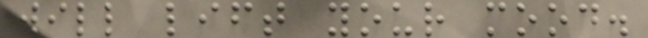will lift your mood.
